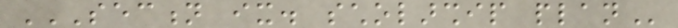SECTION IX. SCHOLARSHIP PLAN
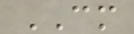CM
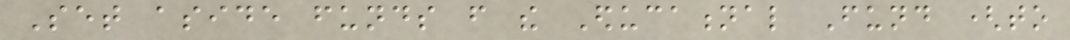Set aside funds from the Educational Fund (to
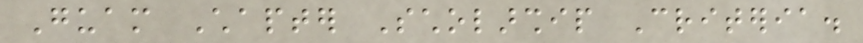Guam Chapter Scholarship Criteria.
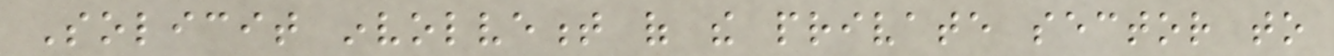Solicit involvement of the private sector to
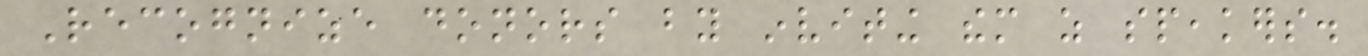Recognize donors by inviting them as speakers.
